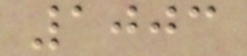1003
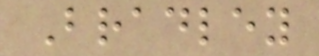Bradley
